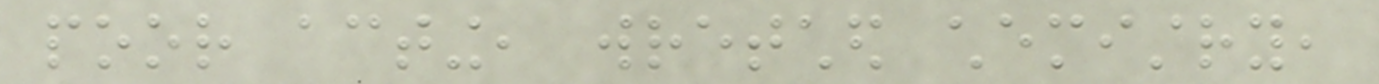poor acting, wretched chemistry,
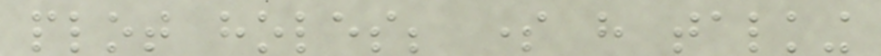plot holes; some have talking
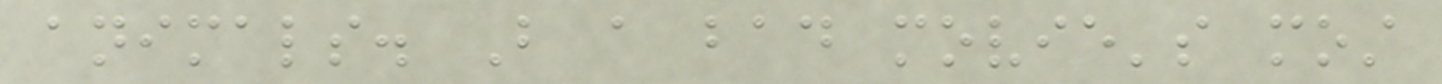animals. But a bad movie's most
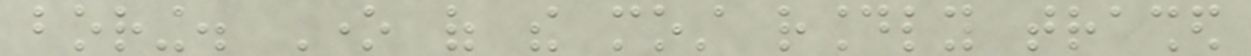boring. One of the most roundly trashed
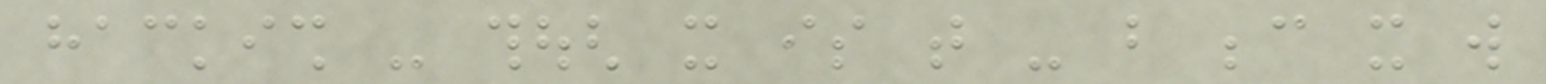hackish - though it is that - but because it will
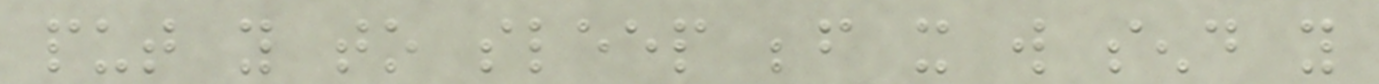put you to sleep before it will send you
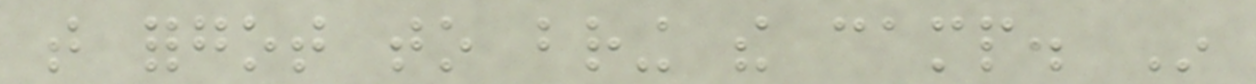that forgot to bring the camp. In
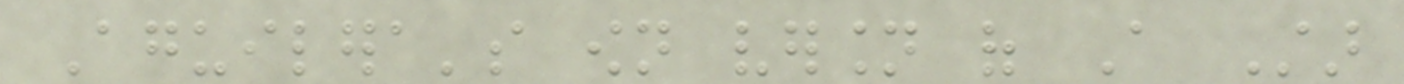Aguilera's own version of A Star
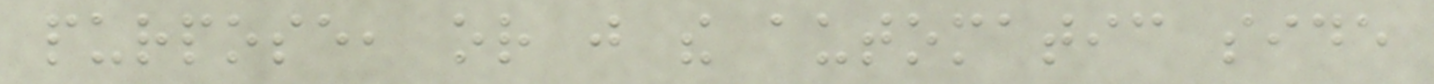purpose, or just the automatic side
